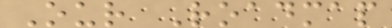Our Roadmap
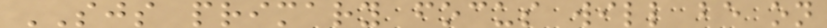SJS primary focus will be on
